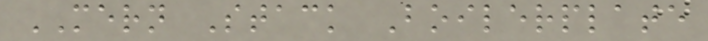MERN Stack Boilerplate
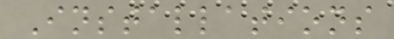Installations
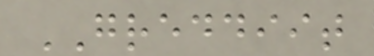GREDDIIT
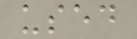used
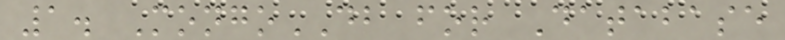1. MongoDB for Database
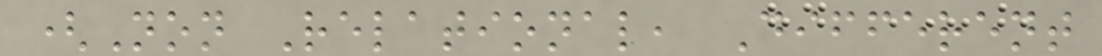(Non Relational, Different
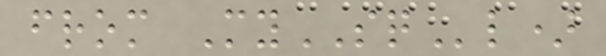from MySQl)
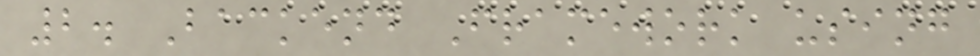2. Backend Framework using
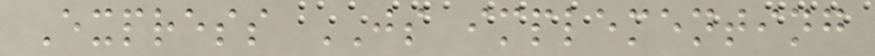Express JS implementing
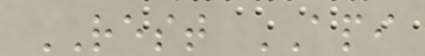REST API
